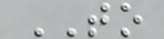TO
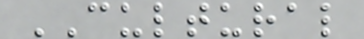CULTURAL
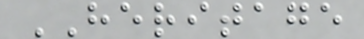HERITAGE
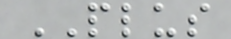PLUS
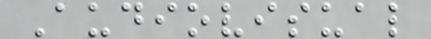Audiovisual
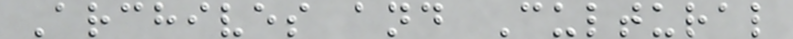Archives and Cultural
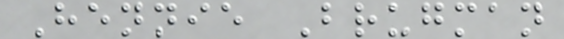Hennie Brugman
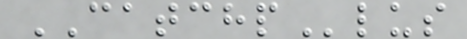CATCHPlus
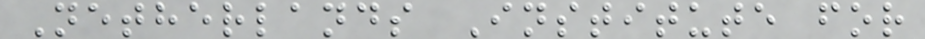Netherlands Institute for
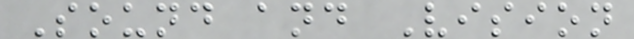Sound and Vision
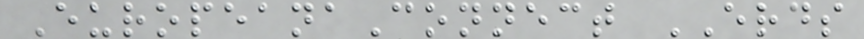EuropeanaConnect ERDS
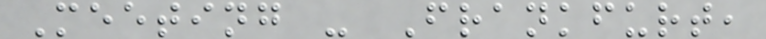Meeting - Frankfurt,
